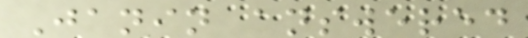Janin answered
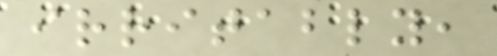irritably,
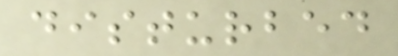disturbed
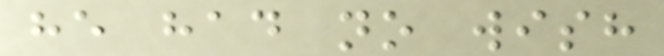he had no wish
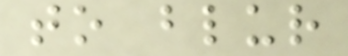to blur
